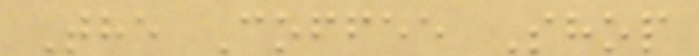The Coffee Shop
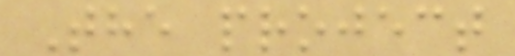The project
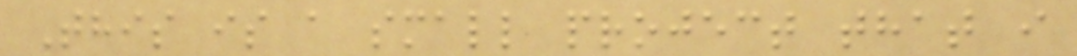This is a small project that i
